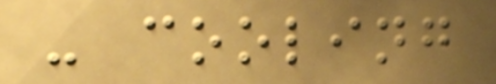- cooling
